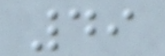49
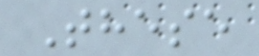These
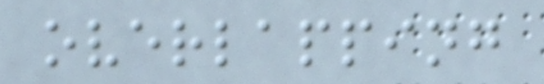overlapping
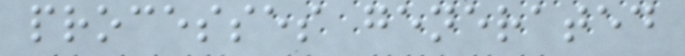processes generated
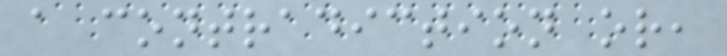a contradiction or,
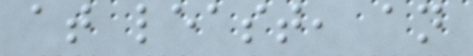at least, an
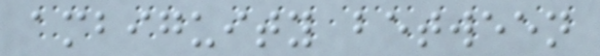ambiguity between
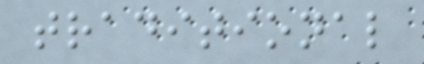traditional
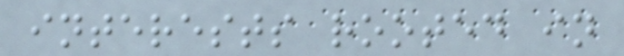interests rooted in
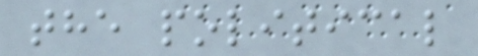the political
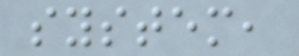system,
